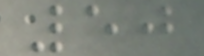50
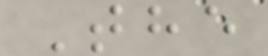The
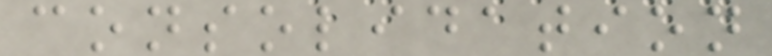consolidation
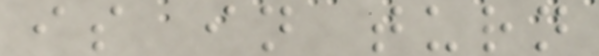is in turn
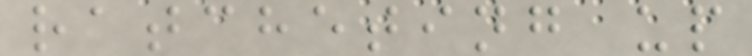ratcheting up
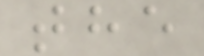the
